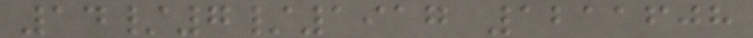14/7/1917 1211608
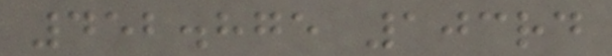452.875 103rd
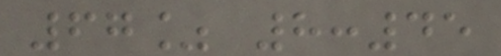67% 8:45
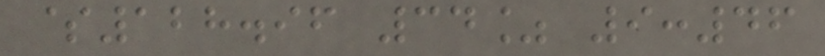$128.96 34% 9:46
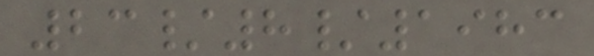23/8/1983
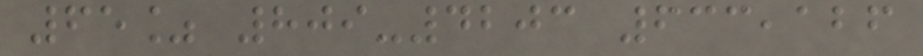65% 809-4203 633,126
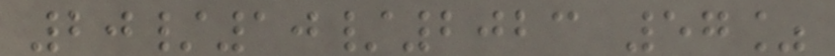20/10/2023 57%
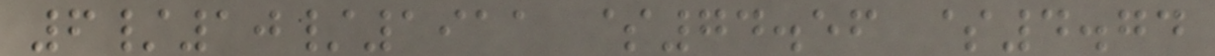6/10/1911 $74.56 $4.74
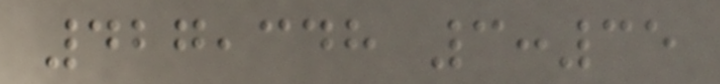427,348 3:35
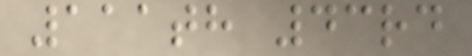111th 43rd
